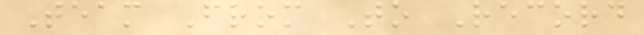Team From To Record
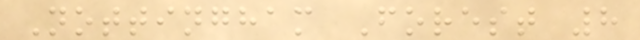Nottingham Forest 8
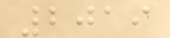2019
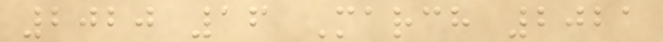2020 16 March 2021
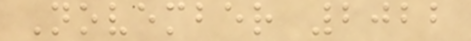November 2022
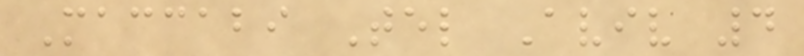Maccabi Tel Aviv 4
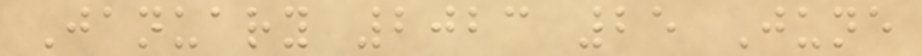January 2023 25 June
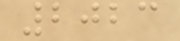2023
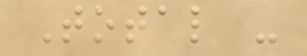Total -
